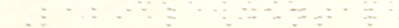Labial Dental
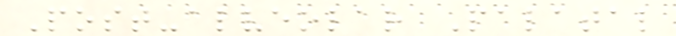Post-alveolar Palatal
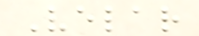Velar
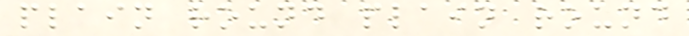plain round plain round
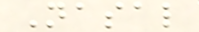Nasal
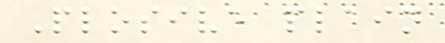Plosive plain
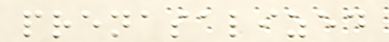prenasalized
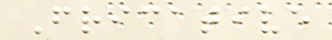Fricative
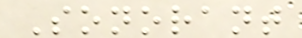Sonorant
